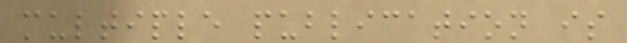multiple publication is
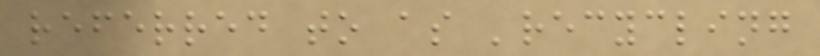referred to as 'recycling
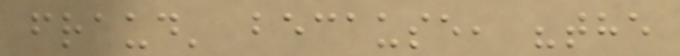fraud' because, "the
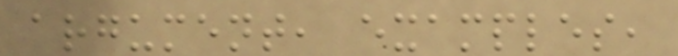argument, examples,
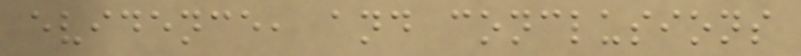evidence, and conclusions
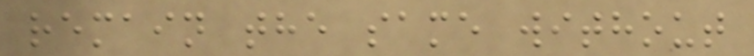remain the same without
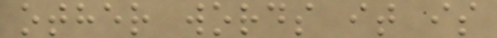other words it is
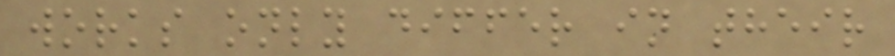works only differ in their
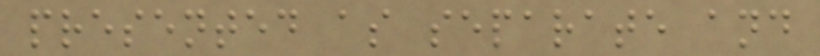presented as separate and
